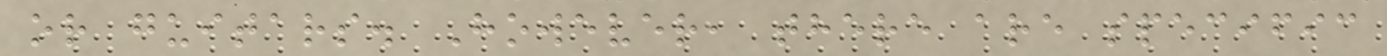or guitars. However, there are specific
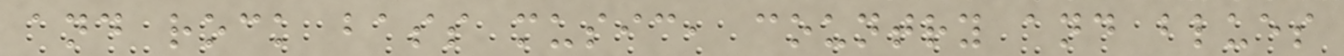and rock bass music, country and blues
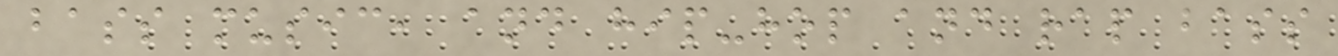bass music, and hip-hop and rap bass
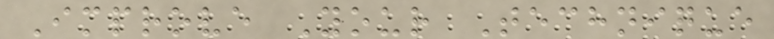Improve Your Technique
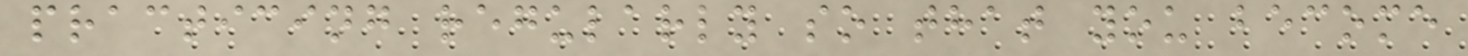practicing regularly so that you become
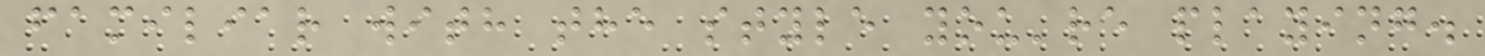familiar with the style you're playing.
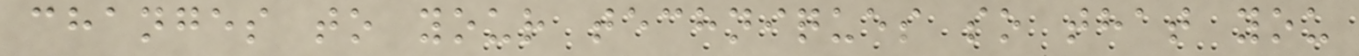changes to your techniques so that you
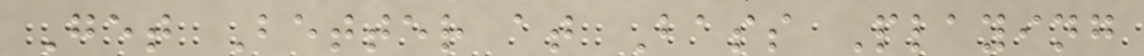Get Better at Bass Playing
